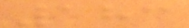183
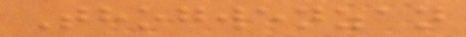Thogwenzan
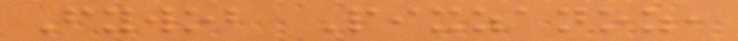Fywob Pixzanoz,
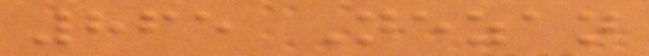865 Nezan
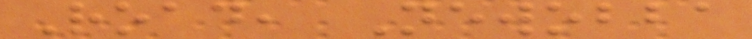Road, Newobba
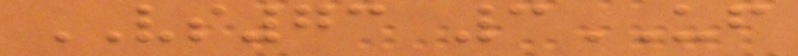VS73 3UF
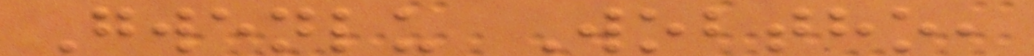Gwenlu Wobtho,
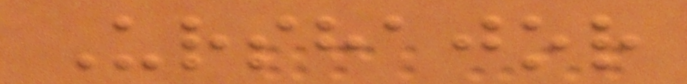Urshajor
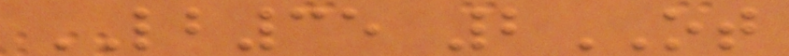LB35 2OT
